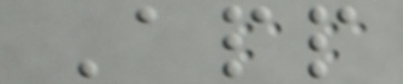App
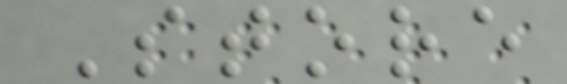Store
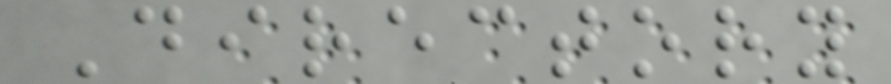Directory
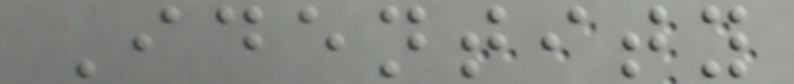Identity
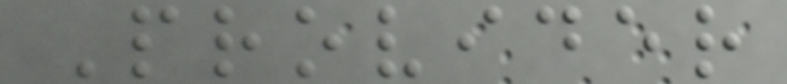Provider
